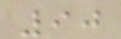90
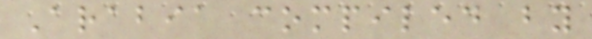Arabia compiled by
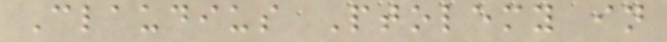Claudius Ptolemy in
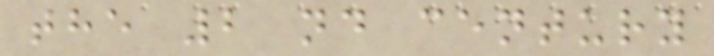the 2 nd century
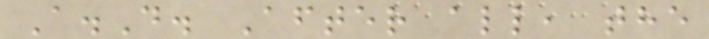A.D. After all, the
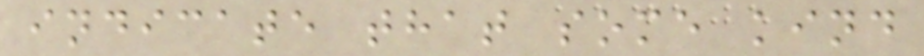indicate that some kind
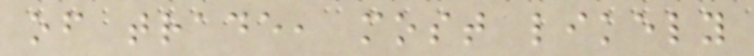of trade, most likely
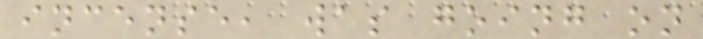incense, was going on
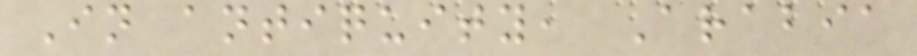In antiquity, Arabia
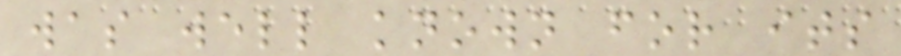was well known for its
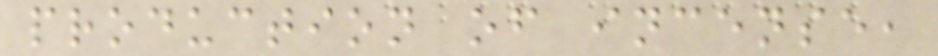production of incense,
